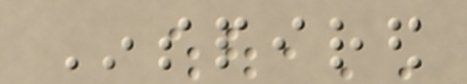Inspired
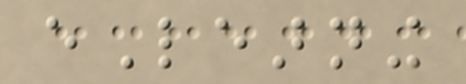eLearning
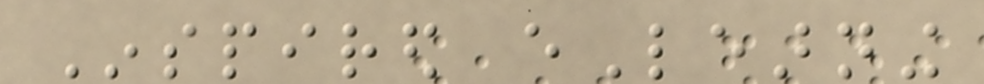Inspired eLearning
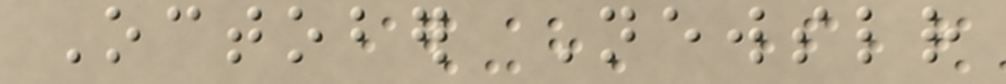October Newsletter
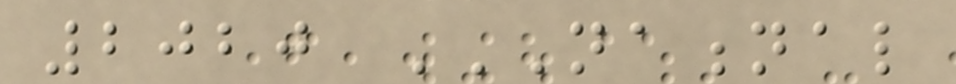2020 NATIONAL
